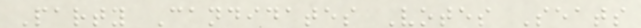Party Candidates Votes Seats
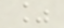%
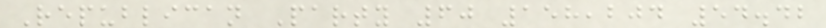Republican Party 60 158,204 54.42
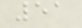51
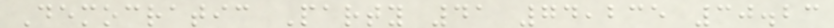Democratic Party 41 74,235 30.23
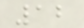12
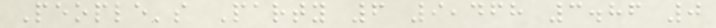People's Party 6 9,468 3.86 0
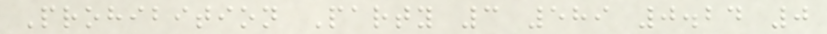Prohibition Party 3 589 0.24 0
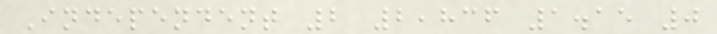Independent 2 2,836 1.15 0
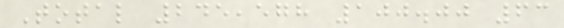Total 245,578 100.00 63
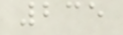235
